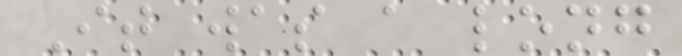It was a long
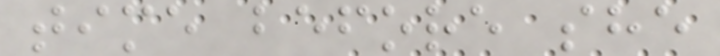time before she
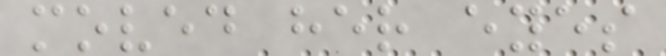moved her eyes
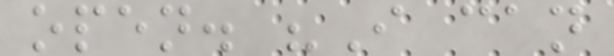open. "I can
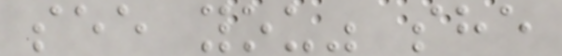see you" she
